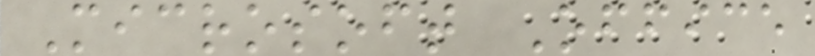Microsoft Office
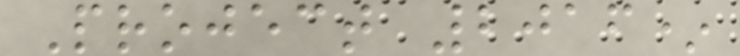Project 2016*
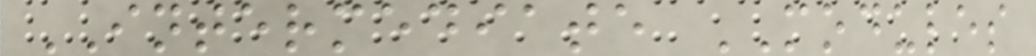INTERMEDIATE MODULES
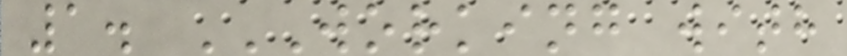1. WORKING WITH
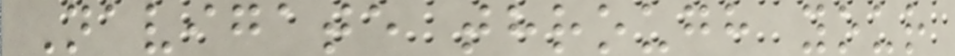Navigate through your
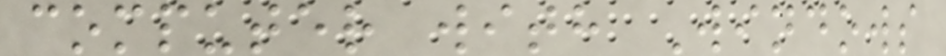computer with Windows
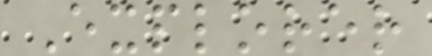Explorer
